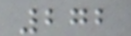272
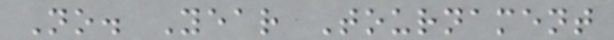No. Year Tournament
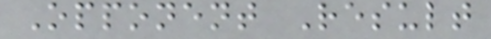Opponent Result
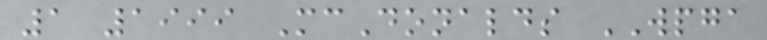1 1999 McDonalds WPGA
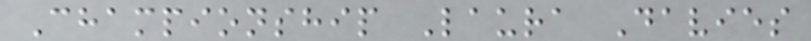Championship Laura Davies
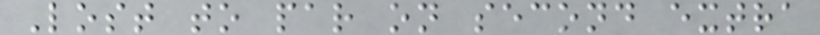Lost to par on second extra
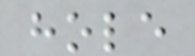hole
